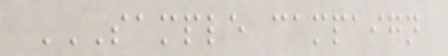SAMPLE CAMPAIGN
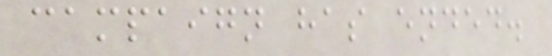campaign has ended.
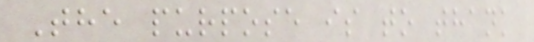The purpose is to thank
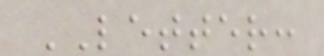LETTER:
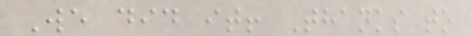We did it! Thanks to
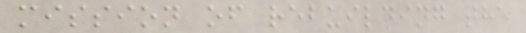mission of rebuilding the
